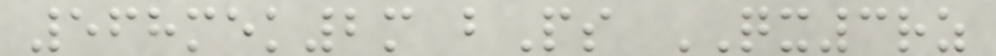568mek2m bPs QX3rz
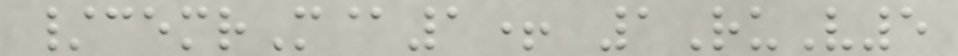/cemrM@1+ 1RuV5
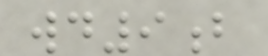wd9b
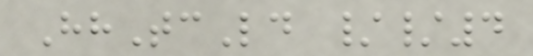HhTcLd //4
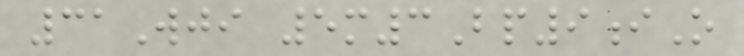31Wji 5m3Bp9iO
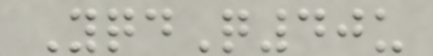YqdQ40u
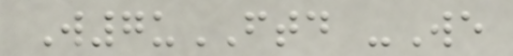W7uFTD -We
